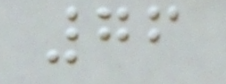76
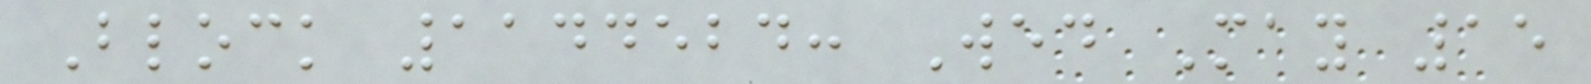Block 1144524: Wed May 15
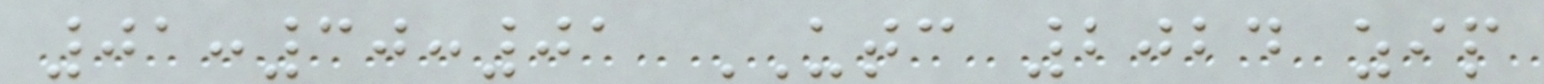01:30:01 UTC 2024 zip
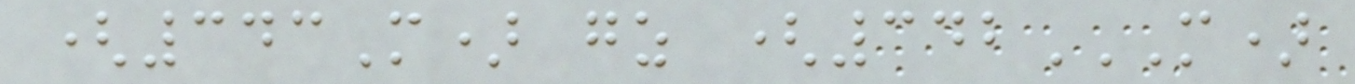(343M) gz (342M)
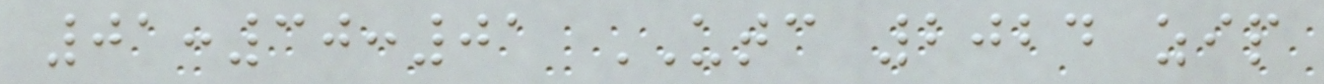01:30:01 UTC 2024 zip
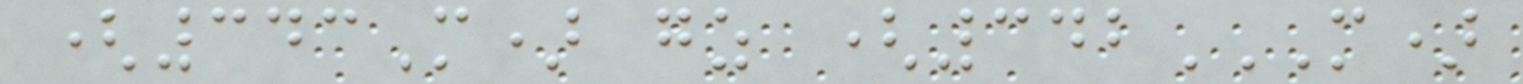(343M) gz (342M)
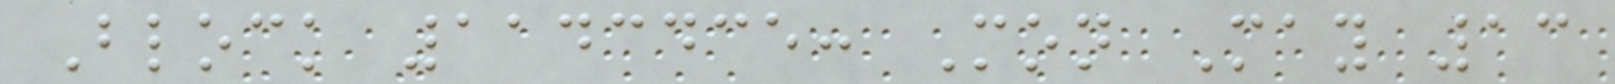Block 1143435: Mon May 13
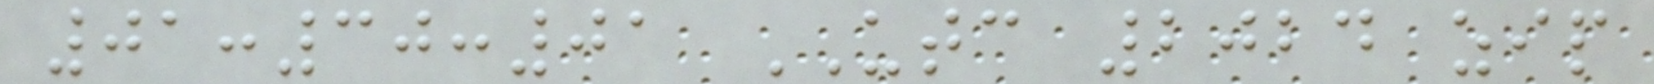01:30:01 UTC 2024 zip
